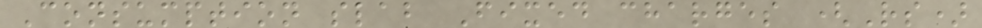Consumption slab Fixed charges (Rs)
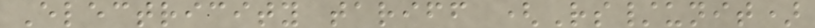Electricity tariff (Rs/unit)
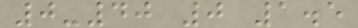0-40 0 1.5
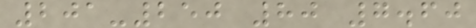201-250 80 7.60
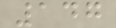147
